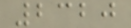2320
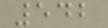542
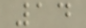14
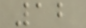12
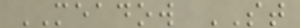MEADOW ST
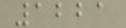1221
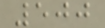500
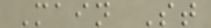Main St
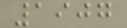1907
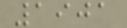1901
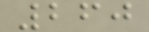260
